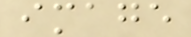image
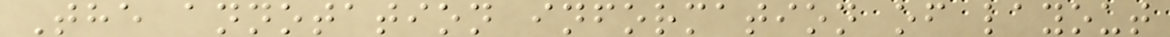The annotation information of layout
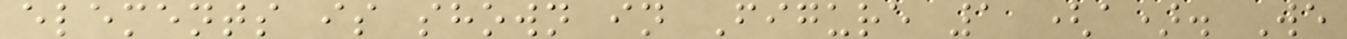elements is shown in Figure 1 (a). We
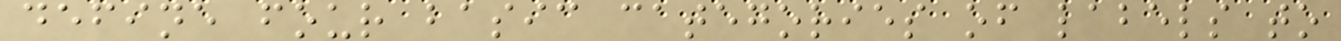define four basic categories of labels to
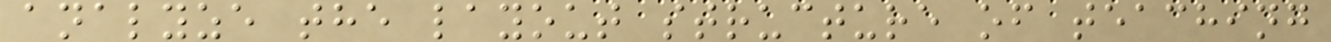analyze the layout structure of teaching
